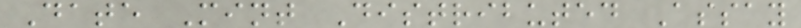Date Mint Distributed Assay
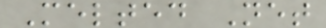Melted Net
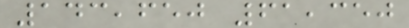143,650 61,350
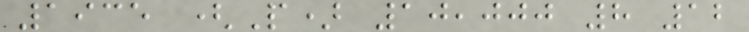1935 (P) 10,000 8 12
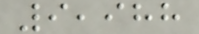9,988
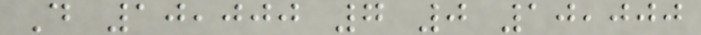D 10,000 7 0 10,000
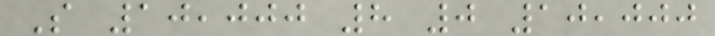S 10,000 8 0 10,000
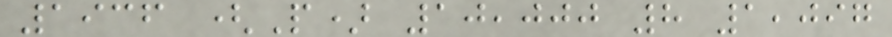1936 (P) 10,000 8 1,097
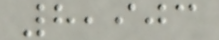8,903
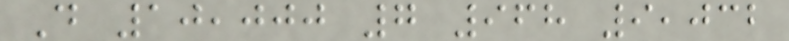D 10,000 7 968 9,032
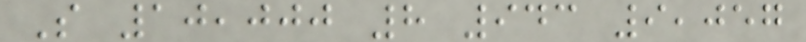S 10,000 8 943 9,057
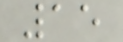15
